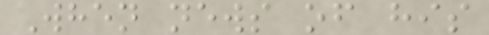When news of his
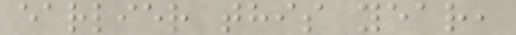earlier this year,
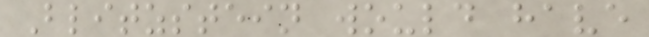Blitzstein would have
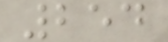254
